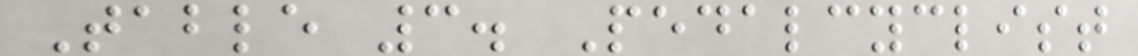Table 3. Pedalcyclist
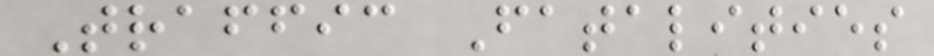Traffic Fatalities
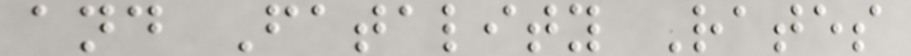and Fatality Rates
